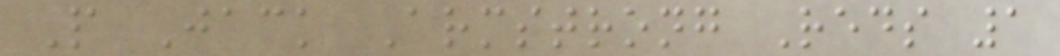P Jack Armstrong Reds 1
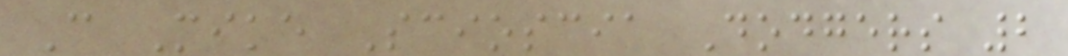C Mike Scioscia Dodgers 2
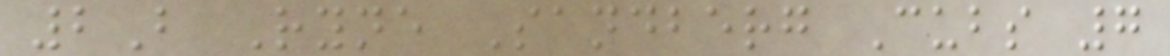2B Ryne Sandberg Cubs 7
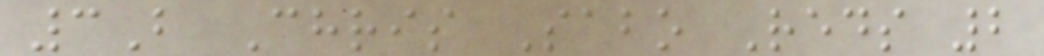3B Chris Sabo Reds 2
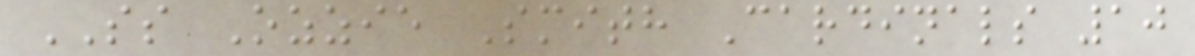SS Ozzie Smith Cardinals 10
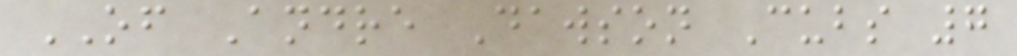OF Andre Dawson Cubs 7
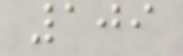109
